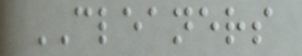CLEANERS
